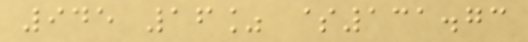945 16% $131.73
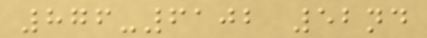876-6102 52nd
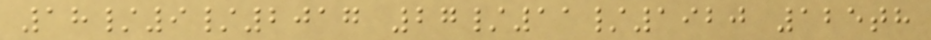18/9/2017 27/11/1920 125th
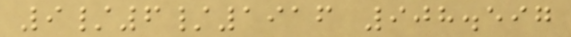9/6/1916 908.597
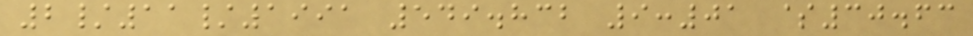2/11/1991 549.832 9:01 $30.63
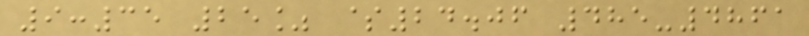9:35 25% $24.06 485-4861
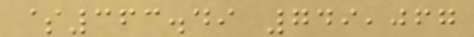$363.49 749,067
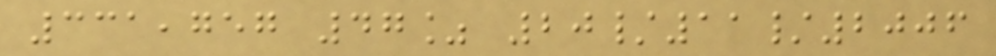331,757 47% 20/11/2006
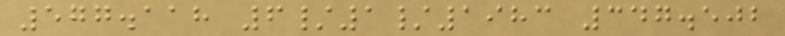577.118 6/1/1983 347.502
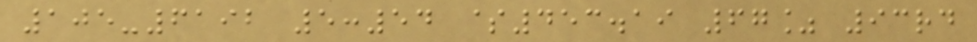105-6192 5:54 $453.19 67% 93rd
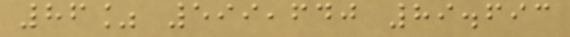86% 599,640 89.693
